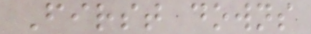First downs
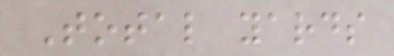Total yards
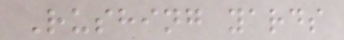Rushing yards
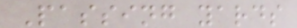Passing yards
